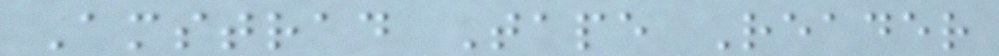Amstrad Tape Reader
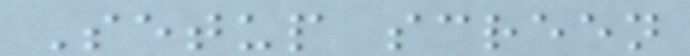Setup screen
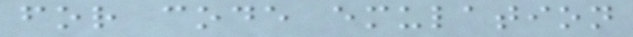for code emulation
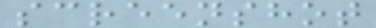screenshot
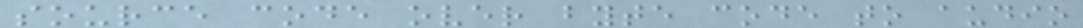source code over byte code to audio
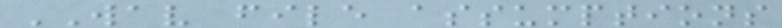WAV file assumptions
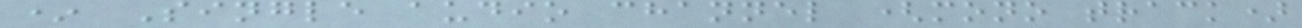* Single audio channel (mono track)
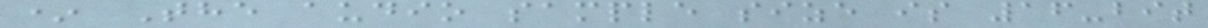* The audio sample size is 16-bit
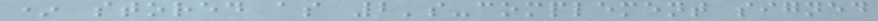* stored as 2's-complement signed
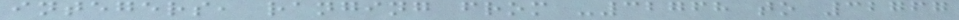integers, ranging from -32768 to 32767
